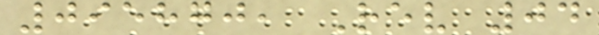095870, Rev 04
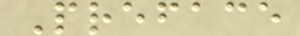Preface
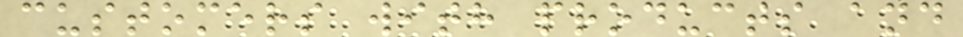customers with products and
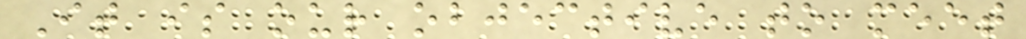It is our objective to meet
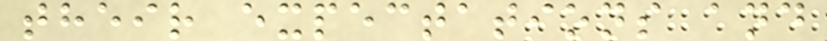their expectations and
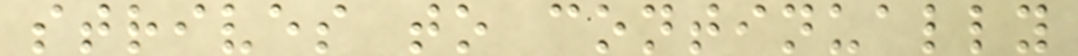strives to continually
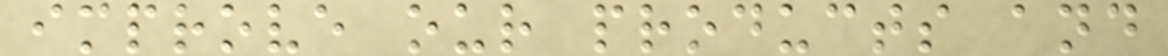improve our products and
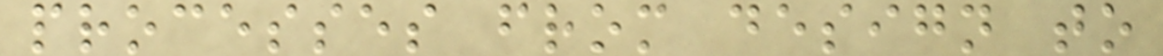processes from design to
